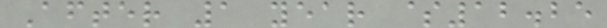After 1 year $12.25
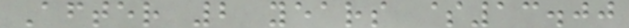After 2 years $13.00
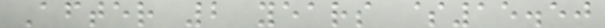After 2 years $15.50
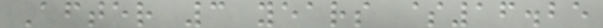After 3 years $16.25
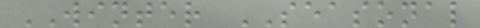WINTER SEASONAL
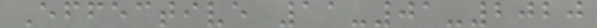Effective 11-01-2020
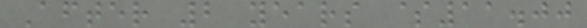After 2 years $11.00
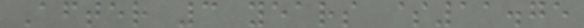After 3 years $11.75
